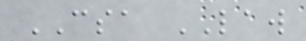CSA LAW
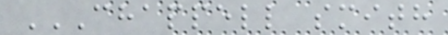CHAPPELL SMITH
